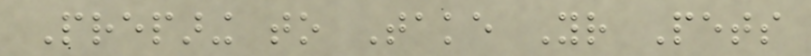Preparing to Take Your Pets
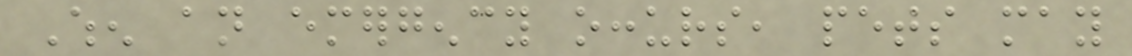When an emergency occurs, pets may
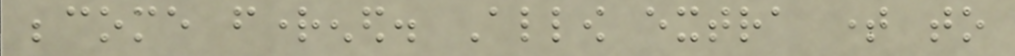become frightened. Allow extra time to
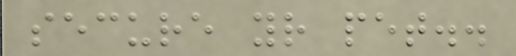secure your pet..
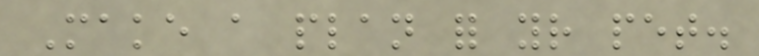Make a plan for your pet.
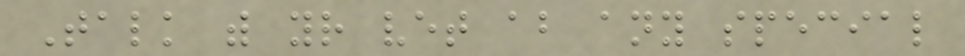Talk with your vet about any special
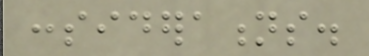considerations.
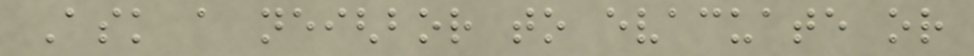Ask a neighbor to evacuate or
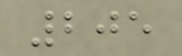205
